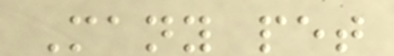Many pet
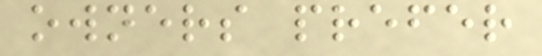owners prefer
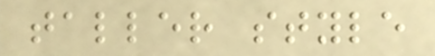taller style
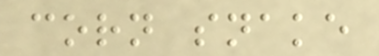corn snake
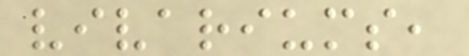vivariums,
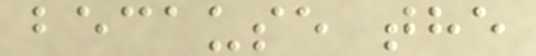because the
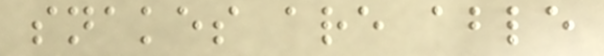snakes are able
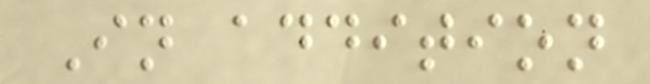In addition
